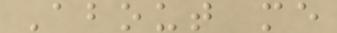About me
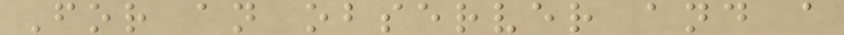For an observer and a
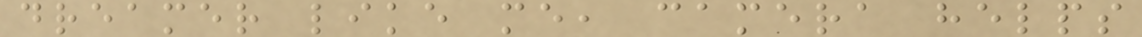dreamer like me, camera helps
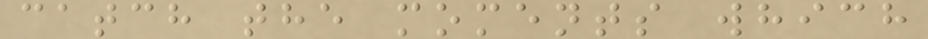catch the moments which
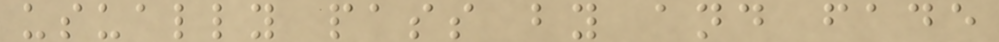usually pass by and fade
